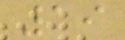19
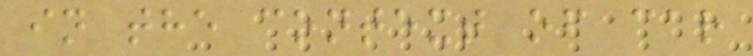in the context of car
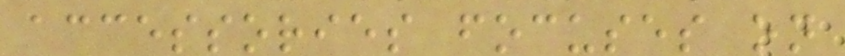accessories focuses on
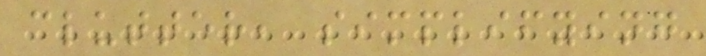clutter, simplifying
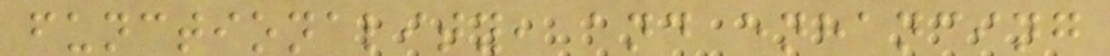functionality, and enhancing
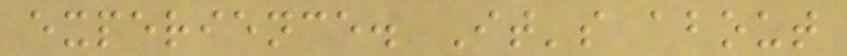experience. It's about
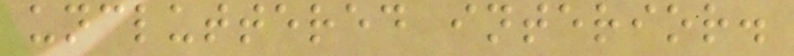uncluttered interior.
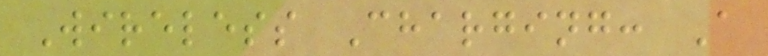Wireless Charging: A
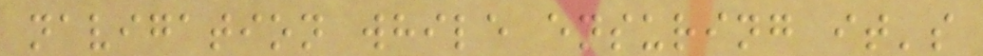navigation while ensuring it's
